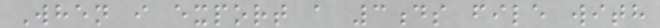When i export a 3ds file with
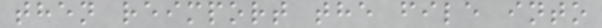then reimport the file into
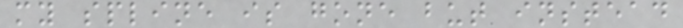my spline is gone but instead
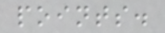points.
